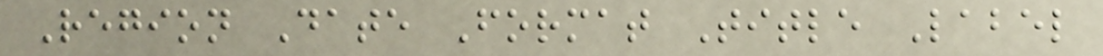Region Date Format Title Label
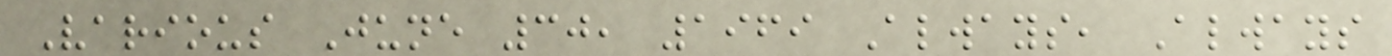Various June 30, 1969 Always, Always
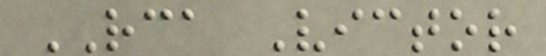RCA Victor
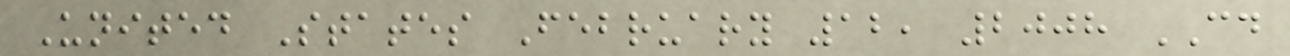United States February 12, 2008 CD
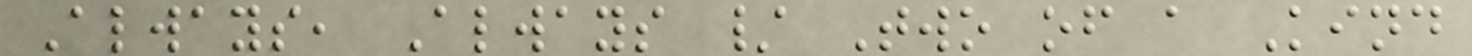Always, Always / Two of a Kind
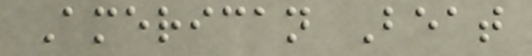American Beat
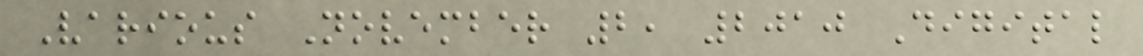Various November 2, 2010 Digital
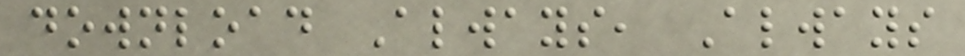download Always, Always
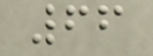66
